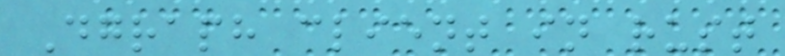Dgraph client in rust
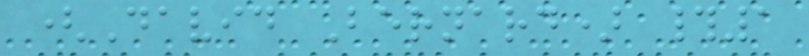(David Bernard) #1
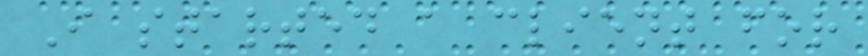I started a client for
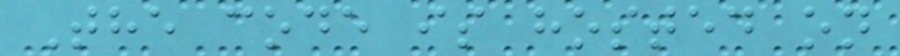The code is hosted on
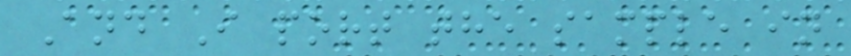And I port the sample in
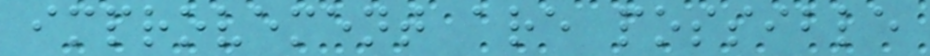improvement are possible
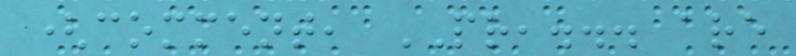(comment, PR,... are
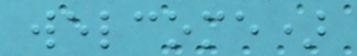welcome)
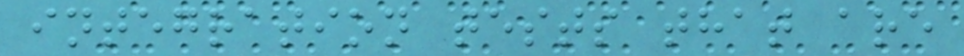integration tests that are
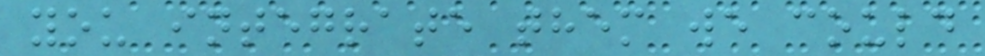you integrate them we could
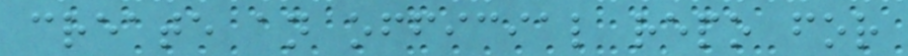create an official repo for
